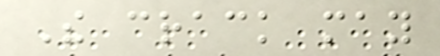The crack may
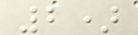2)
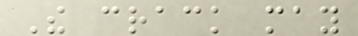The crack may
